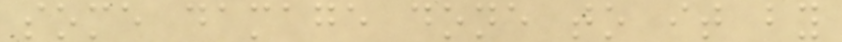some damage done to it by
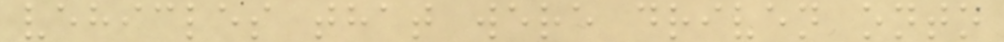vehicles that were driven onto
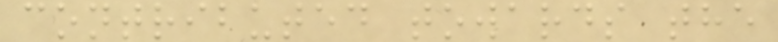contributed towards the
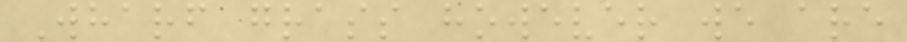Wharf grass however we are
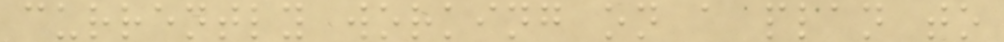currently working on a plan to
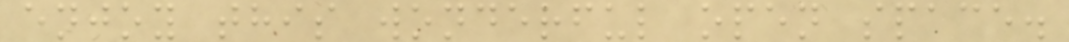enjoy this wonderful open space.
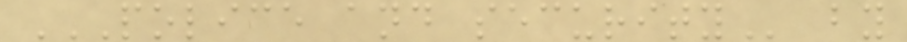POLICE AND SECURITY by
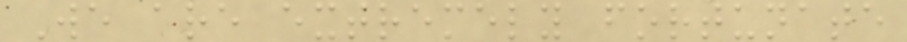We are extremely fortunate
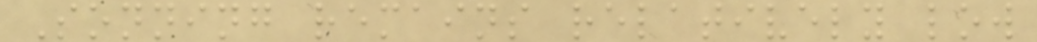Sonning remains relatively low
